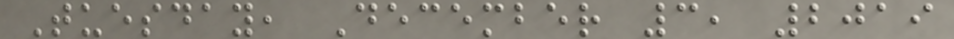Tuesday, December 3, 2019
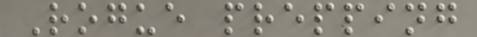Rogue prepping
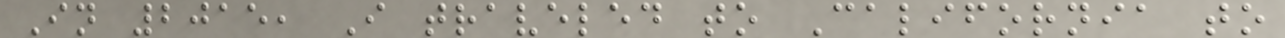In 2015, I traveled to California to
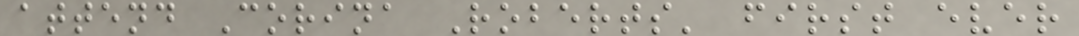attend Corina Roberts' first ever
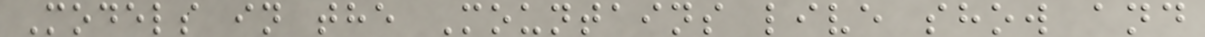Models in the Mountains live show and
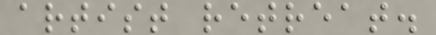artist retreat.
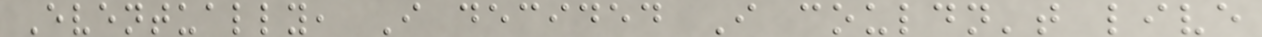Eventually, I decided I couldn't live
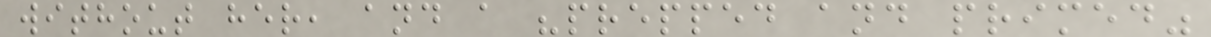without her, and a "prepped and primed"
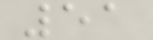51
